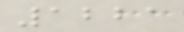1221
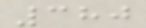380
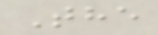The
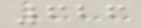626
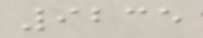9235
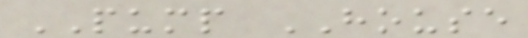PUMP HOUSE
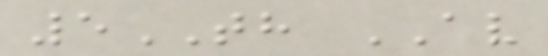5TH AV
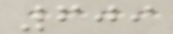609
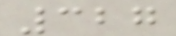327
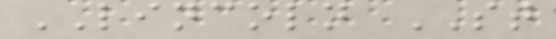LINCOLN ST
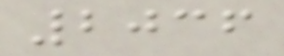2036
